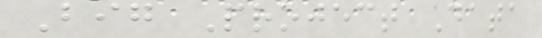Big Project Data
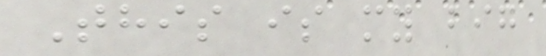This is my big
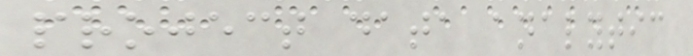project data analytic
